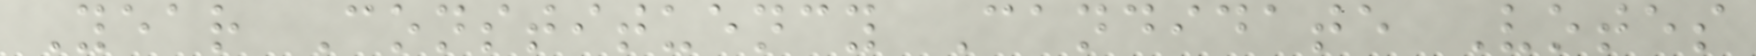Year Constituency Candidate Votes
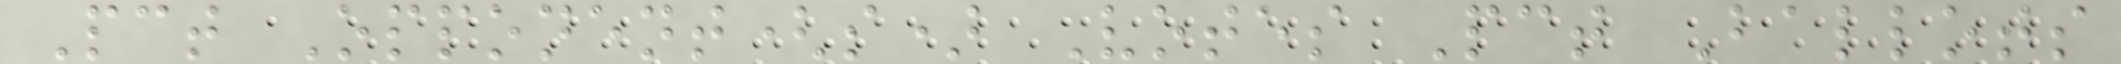Pct Opponent(s) Votes Pct Ballots
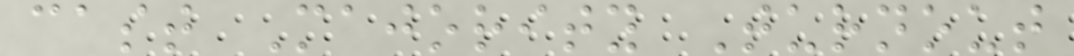cast Majority Turnout
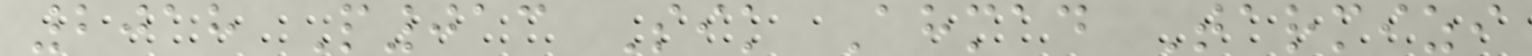2018 P013 Sik Ahmad Tarmizi
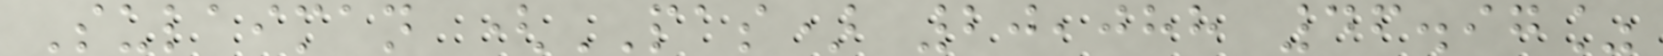Sulaiman (PAS) 20,088 46.97%
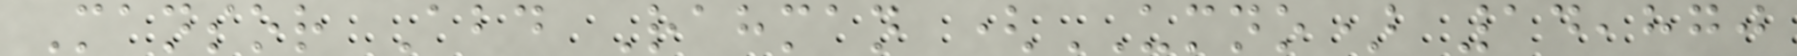Mansor Abd Rahman (UMNO) 14,870
